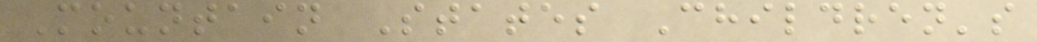Mountain States Children's
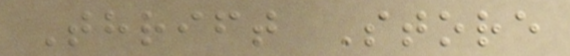Thrift Store
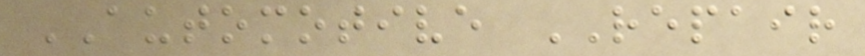AUTOMOTIVE REPAIR
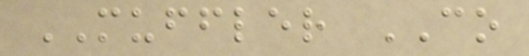MUFFLER CO
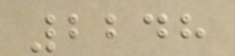2248
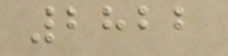2822
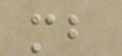mb
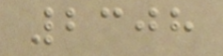2308
